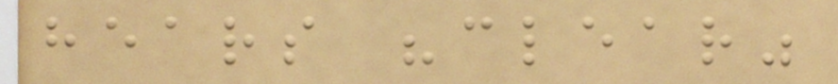hears "clear"
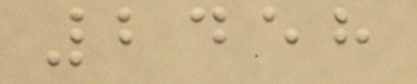2458
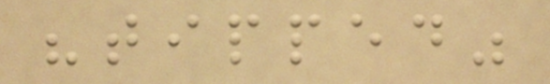"tipped"
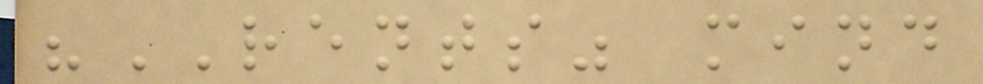"RENTS" mind
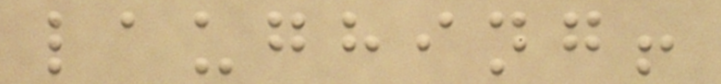laughing!
